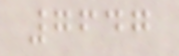7647
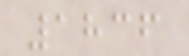1836
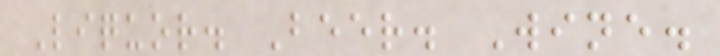Liquor. Beer. Wine.
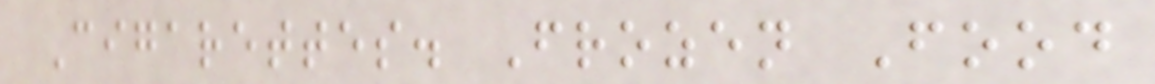Cigarettes. Frozen Food
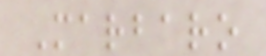Marbaro
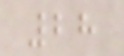28
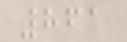861
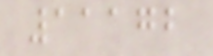11172
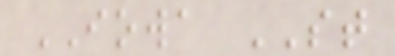IOWA ST
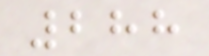288
